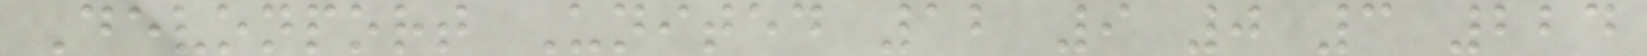Devonport United 12 9 0 3 224
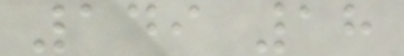149 18
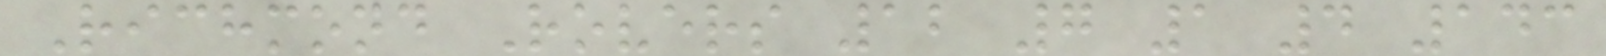Richmond Rovers 12 7 1 4 143
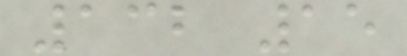132 15
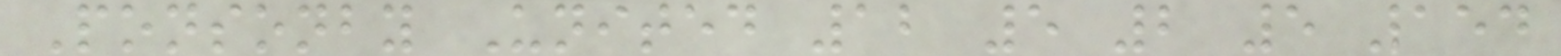Ponsonby United 12 5 2 5 154
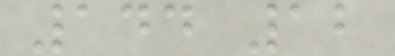144 12
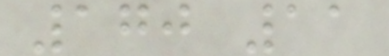170 11
